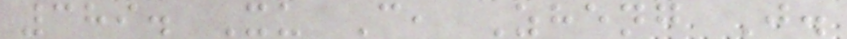389. Xu C, Zheng J.
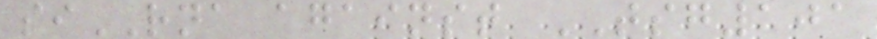siRNA against TSG101
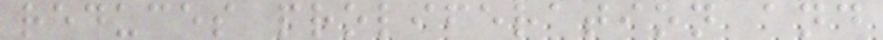reduces proliferation and
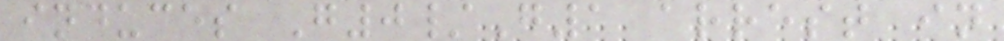induces G0/G1 arrest in
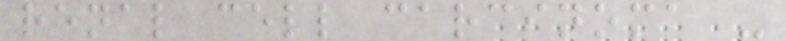renal cell carcinoma -
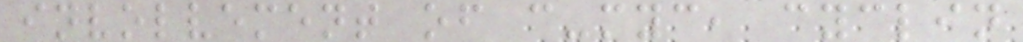involvement of c-myc, cyclin
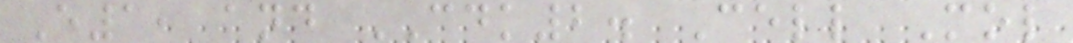E1, and CDK2. Cell Mol
